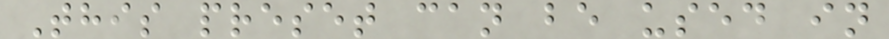This preset can be used in
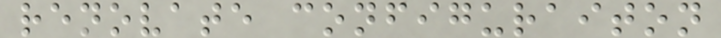renovate configuraiton
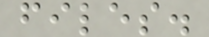files.
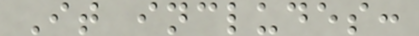It includes:
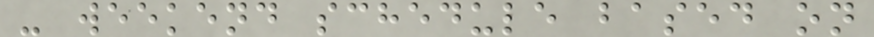- weekend schedule based on
